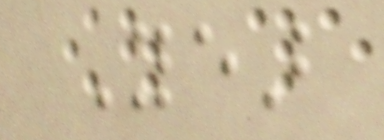Year
